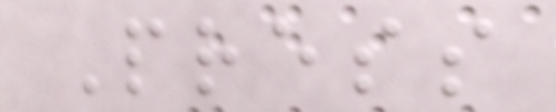Press
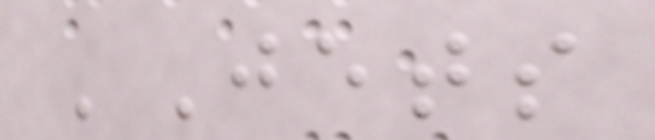'Jets
